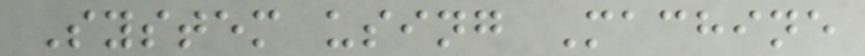System using Machine
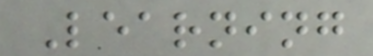Learning
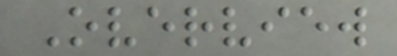Overview
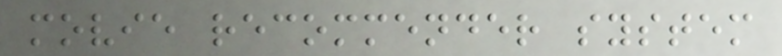movie recommender system
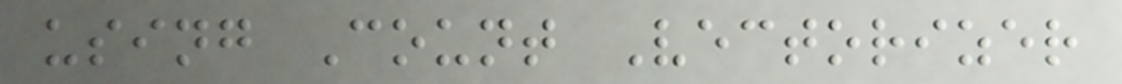using Count Vectorizer
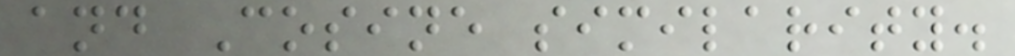and Cosine similarity.
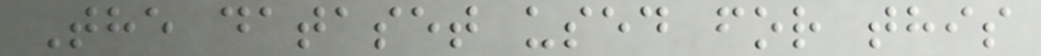The dataset used for this
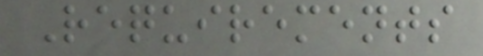Requirements
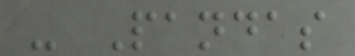- Pandas
